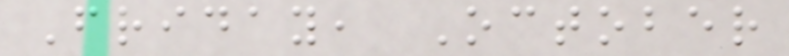Friday, October
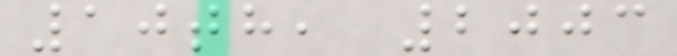10th, 2003
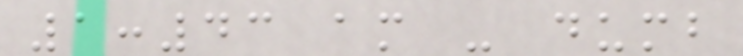1:43 am - dumb
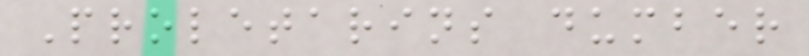Proletarins dumber
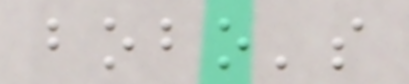bobo's
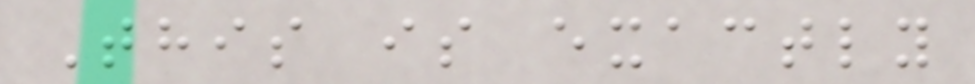This is exactly
